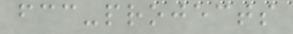fcc-projects
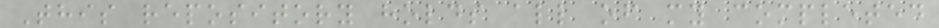This repository holds all of my completed
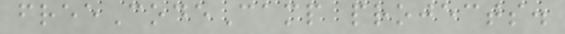freeCodeCamp projects.
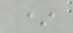*
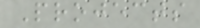Projects
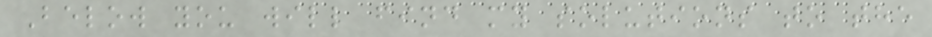Below you will find my solutions to the
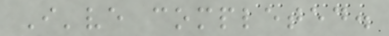I've completed.
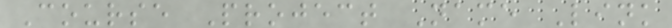Course Project Name Link
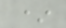*
